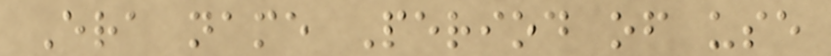Era name Period of use
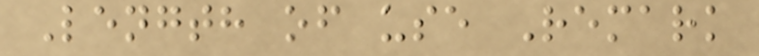Length of use Remark
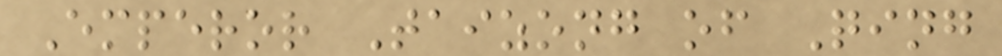Emperor Taizong of Qing
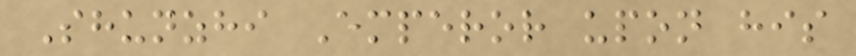Shunzhi Emperor upon his
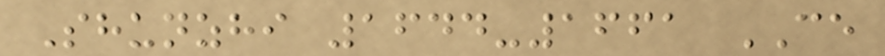Shunzhi 1644-1661 CE
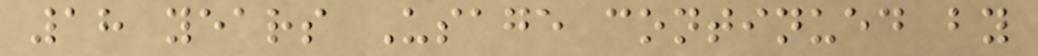18 years Usage continued by
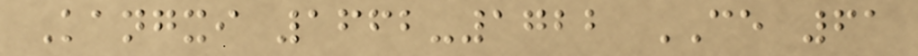Kangxi 1662-1722 CE 61
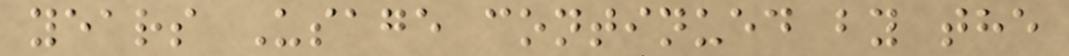years Usage continued by the
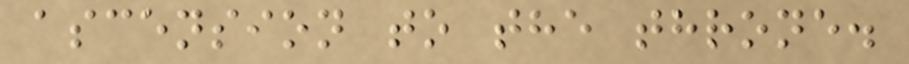ascension to the throne.
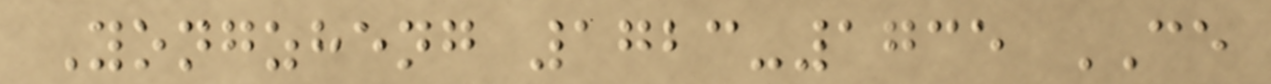Yongzheng 1723-1735 CE
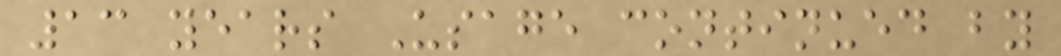13 years Usage continued by
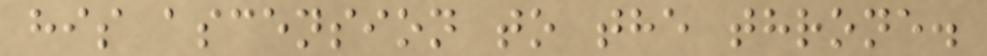his ascension to the throne.
